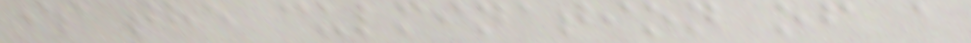is the culmination of a
